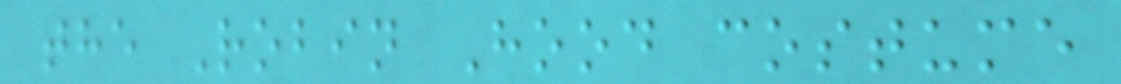the Robin Hood costume
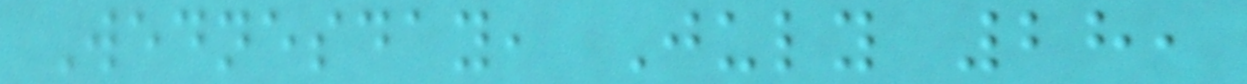Wednesday, July 28,
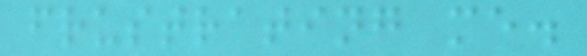frustrating me.
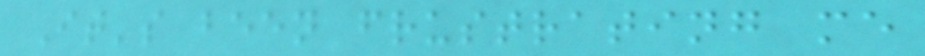It's been frustrating me
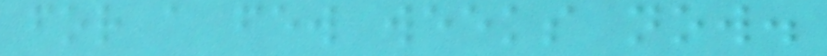for a few weeks now.
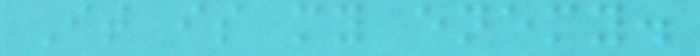It is my enemy.
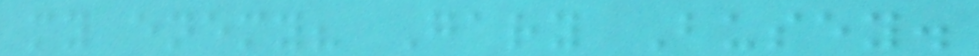my enemy? Gary Busey.
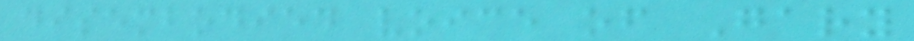disembodied voice of Gary
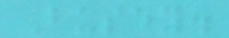Busey.
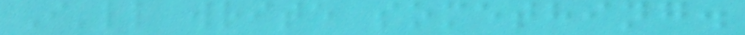I'll write something.
